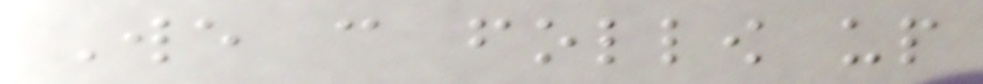We can follow up
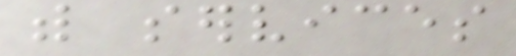with services
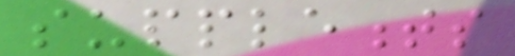supplements
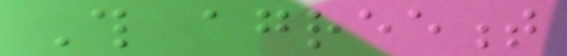This agreement
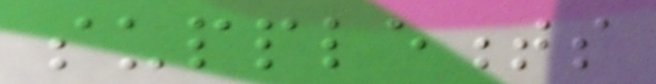supplements
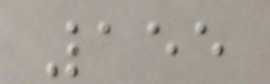155
